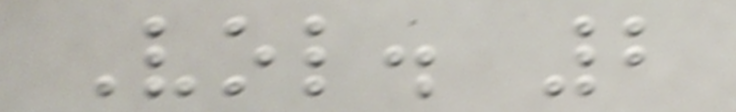Vol. 2
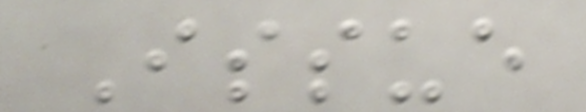Issue
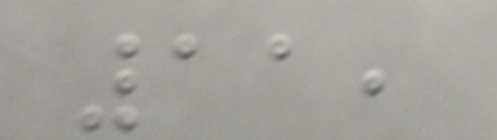11,
